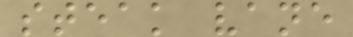steak vane
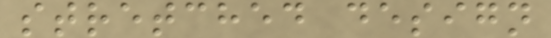stretched design
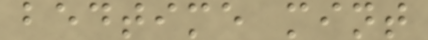bedtime mint
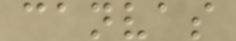canvas
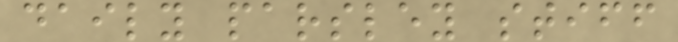daily parsley stiff
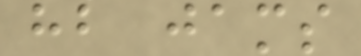hb jams
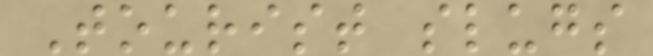Tourist slugs
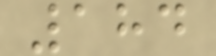184
